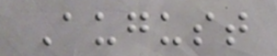August
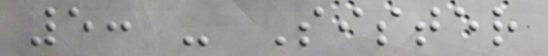5: - Sister
